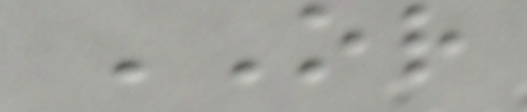OR
